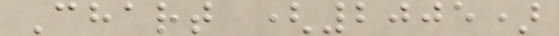Chart (2005)
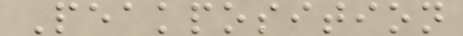Peakposition
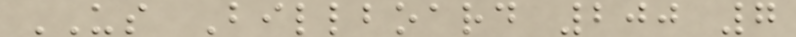US Billboard 200 7
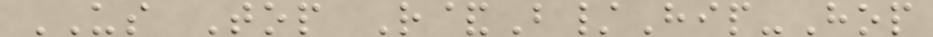US Top R&B/Hip-Hop
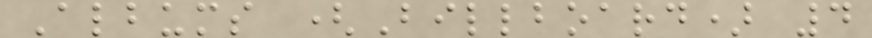Albums (Billboard) 4
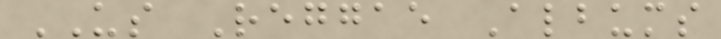US Reggae Albums
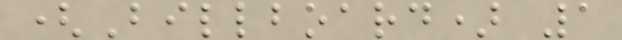(Billboard) 1
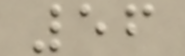56
